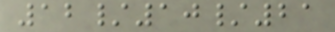12/10/21
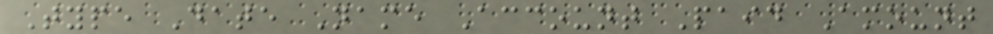Type Date Name Account Paid Amount
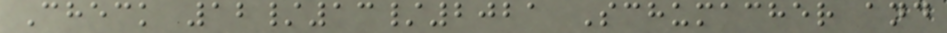Check 12/13/2021 Schumacher and
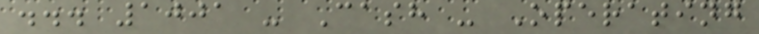... 1001 - Cash - Operating
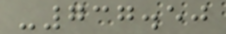-737.50
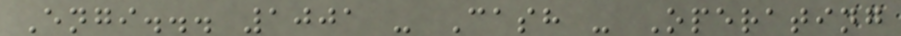Engi... 1001 - Cash - Operating
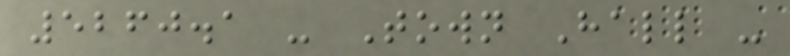5260.1 - Town Hall -
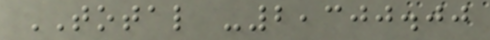TOTAL -2,300.00
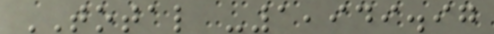TOTAL -1,949.97
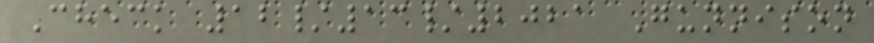Check 12/13/2021 Gunnison
